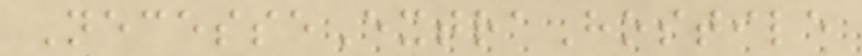NecesseExtraHostile
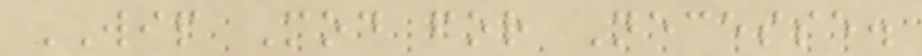WIP Mod for Necesse.
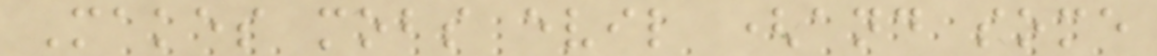Makes mobs evil (and some
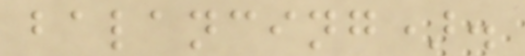balancing).
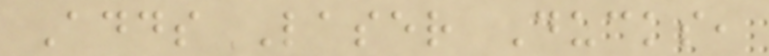Adds Laser Ducks,
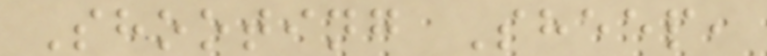Shooting Sheep,
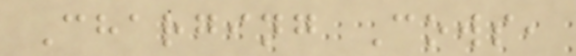Charging Cows,
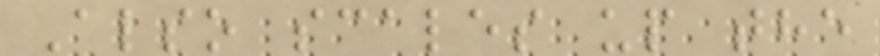Also scales up the
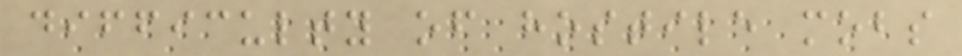difficulty of hostile mobs
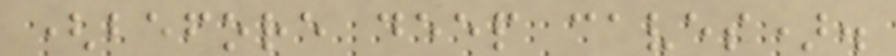(before deep caves).
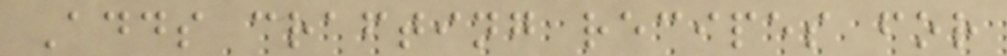Adds crafting recipes for
